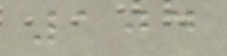104
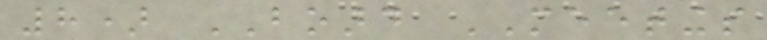8) BOARD MEETINGS
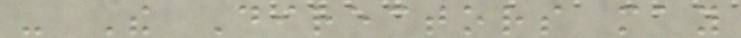- The Directors may
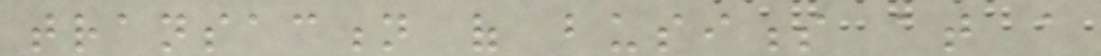transaction of business at a
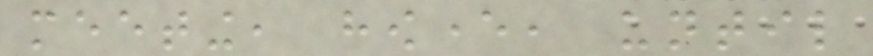meeting, however, until
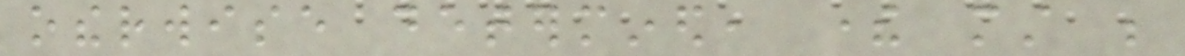otherwise determined, there must be
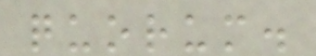quorum.
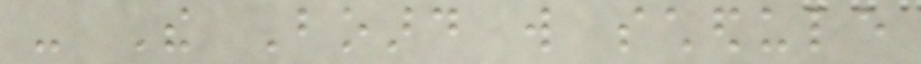- The Board will schedule
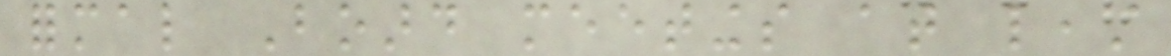formal Board meetings at least
